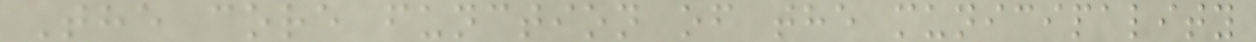The core function of the municipality
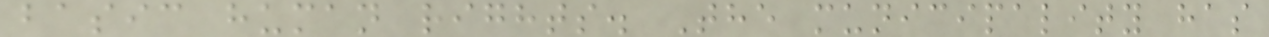basic human rights. The municipality has
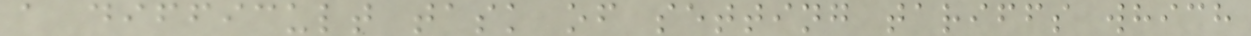a difficult task of setting tariffs which
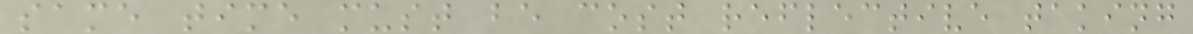same time must be cost reflective taking
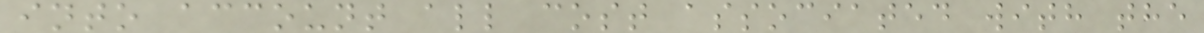into account all cost associated with the
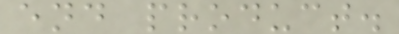end product.
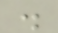.
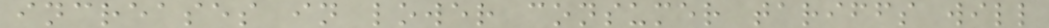increases in lower consumer tariffs will
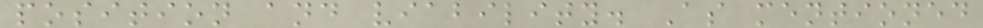position and viability. As mentioned
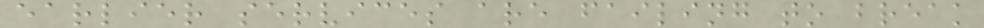earlier services are failing to break
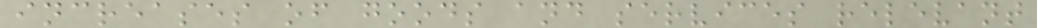increases of goods and services relevant
